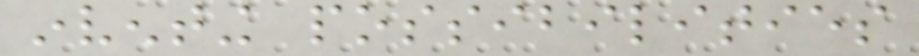inventing possibilities
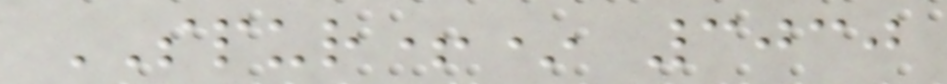SPUR+* 3030
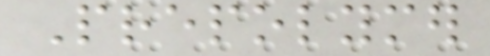Prepolymer
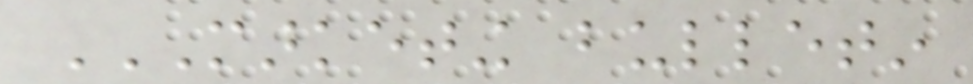MARKETING BULLETIN
